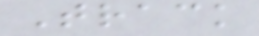Track
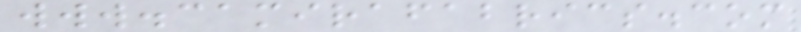www.camirafabrics.com
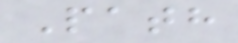Path
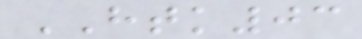HTK03
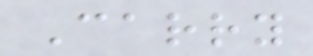Carry
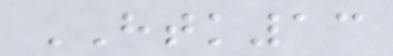HTK13
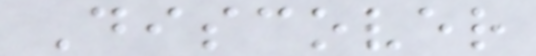Discover
